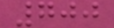700
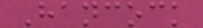Hancock
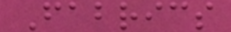Fabrics
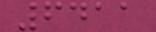6411
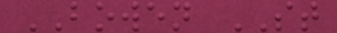BOWEN ST
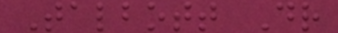Talbott Dr
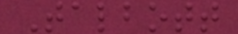Talbott
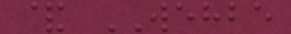& WEHBE
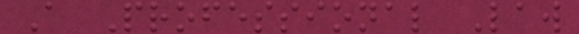A Professional Law
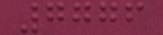7776
